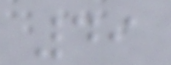49
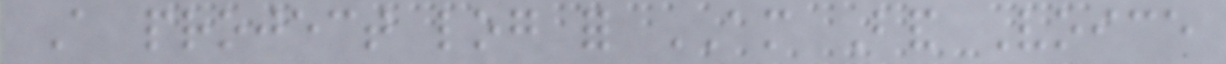A project log for AM Band Voice
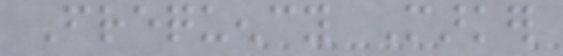Frequency Marker
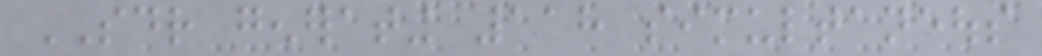SDR generating 118 simultaneous
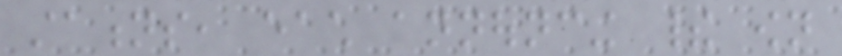stations, each announcing their own
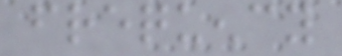frequency
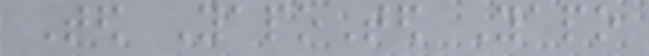Ted YapoTed Yapo
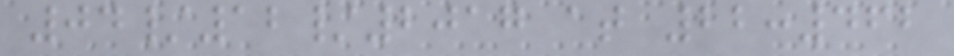04/12/2017 at 22:462
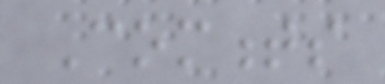Comments
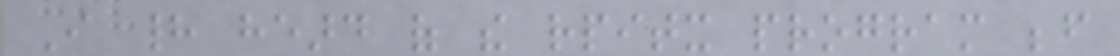I had heard of the rpitx program before
